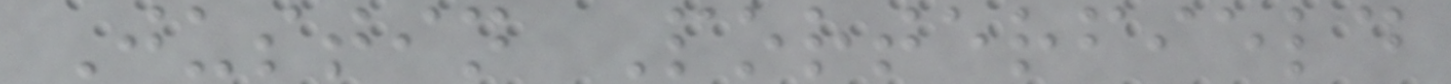Justin Porterfield
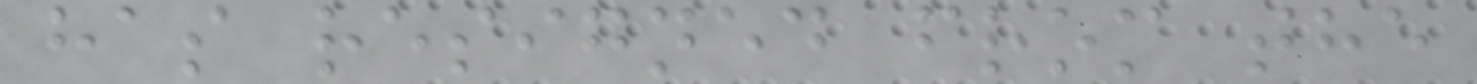has resigned from the
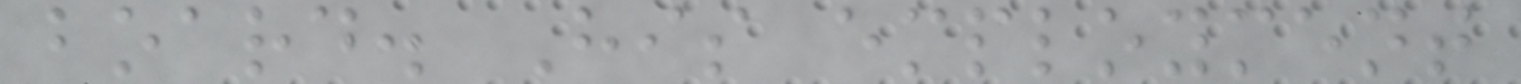board. His employment
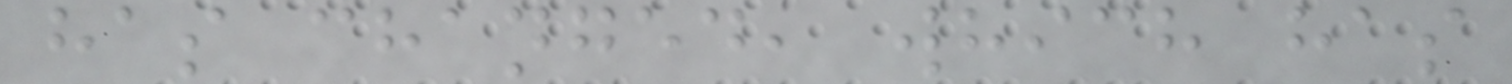has changed, which has
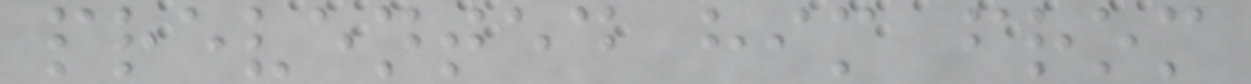prevented him from
